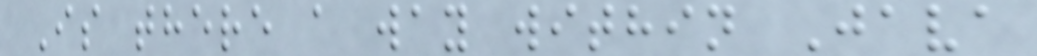Is there a way within Java
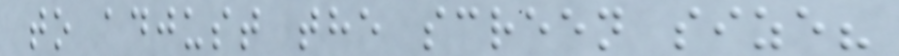to adjust the screen size?
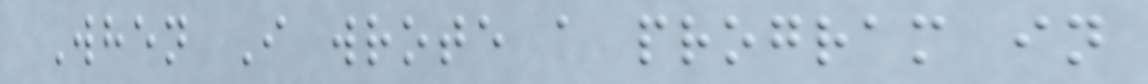When I wrote a program in
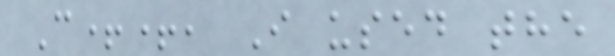C++, I used the
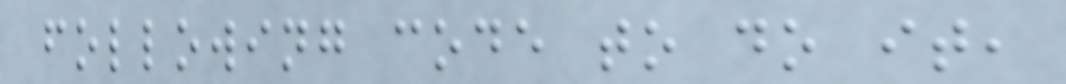following code to do it,
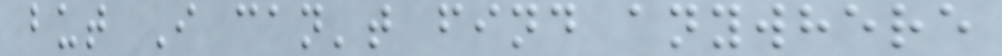but I can't find anywhere
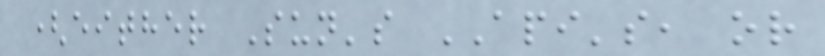(either Sun's API's, or
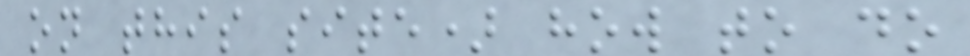on this site) how to do
